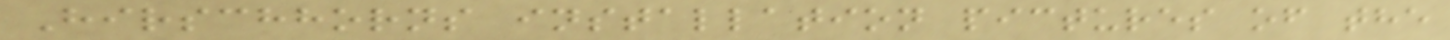Hirschhorns installation pictures of the
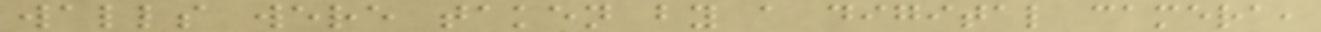walls were taken by a digital camera,
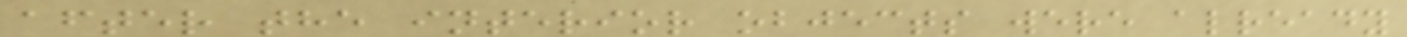after the interior objects were already
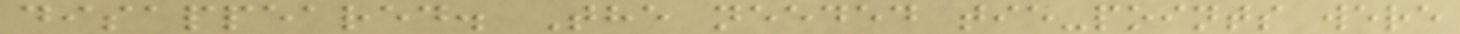disappeared. The needed tie-points were
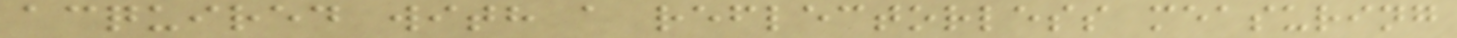acquired with a reflectorless measuring
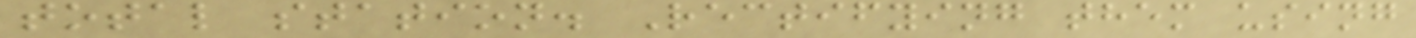total station. Rectifying them using
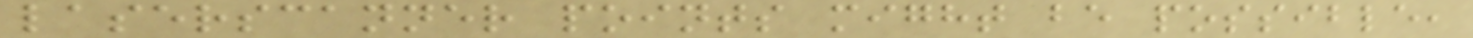laserscanner points might be possible,
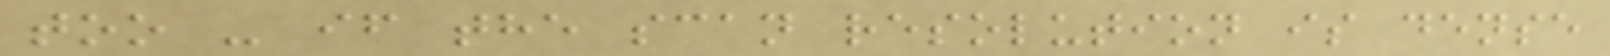too - if the scan resolution is dense
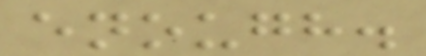enough.
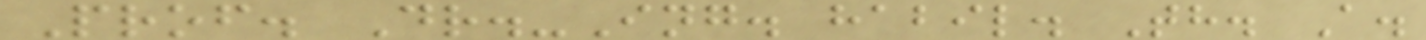Prof. Dr.-Ing. habil. Th. A.
